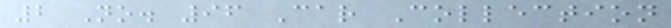2 No. 96 Car Collection
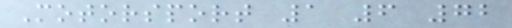Motorsport 1 6 72
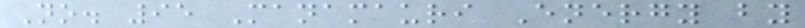No. 95 Manamauri Energy by
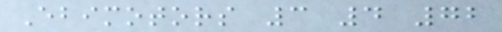Ebimotors 3 4 72
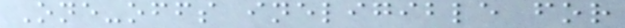One-offs ineligible for
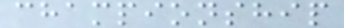championship
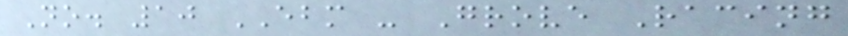No. 10 EBM - Grove Racing
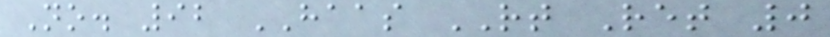No. 92 HAAS RT Ret 0
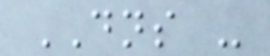DNS -
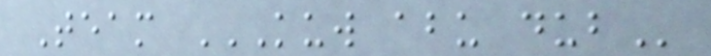Team KUW ABU DUB
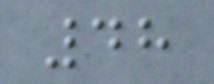48
